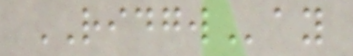RIDGWay
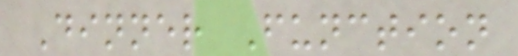Dinner Function
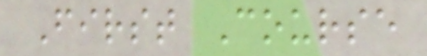First Course
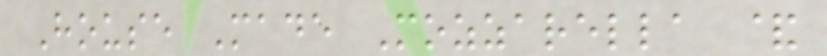House Made Mozzarella &
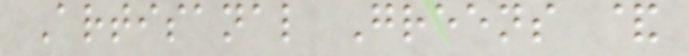Artisanal Greens &
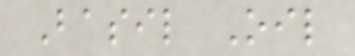Basil Oil
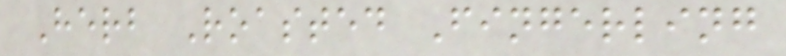Herb Roasted Fingerling
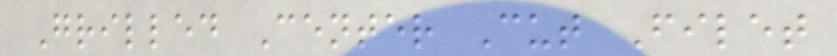Grilled Center Cut Filet
